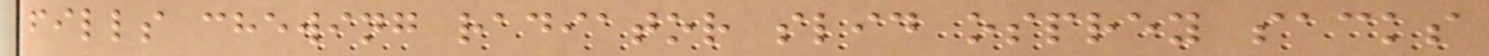fills chewing radiator slid osprey sacks
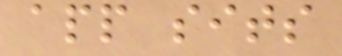app sits
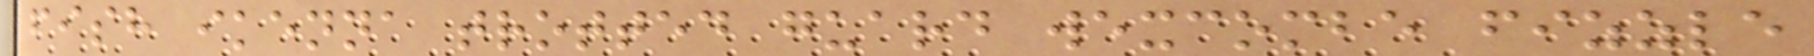fish ikenna trotted guard wexcombe fizzle
